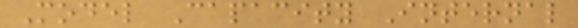Model Capacity Internal
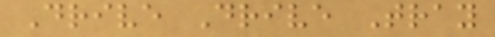Drive Drive Tray
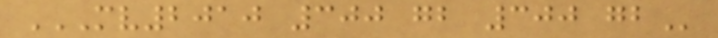MV2010 300 GB 300 GB
